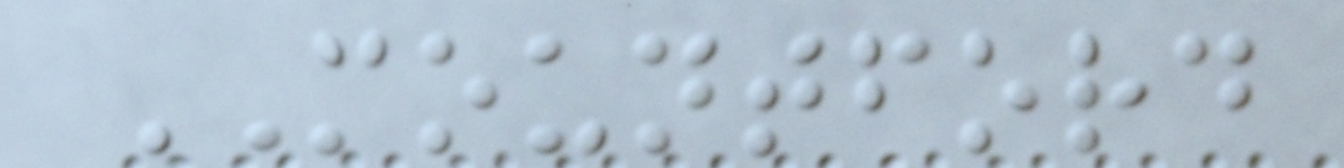MOUNTFORD
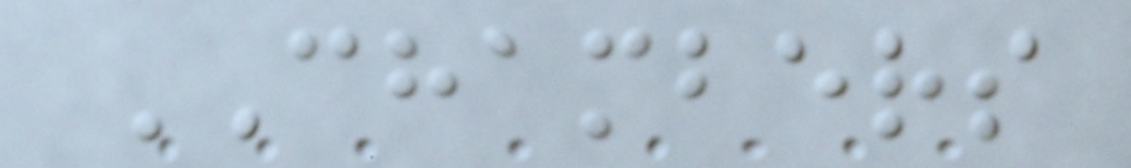CHAMBERS
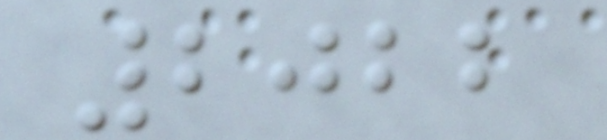2022
